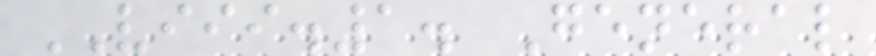VIII.1. General
